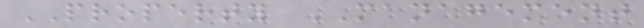PROPERTY MANAGEMENT
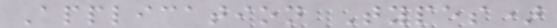Application Types)
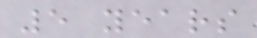5 years
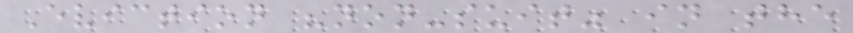Eviction "non-suit" in the
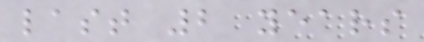last 2 years
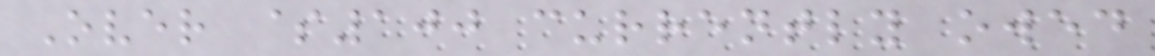Over $100 currently owed
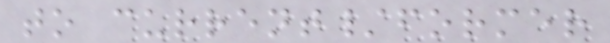to current/former
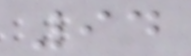94
